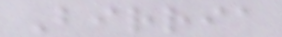Birria
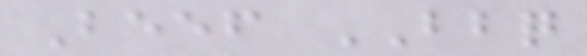Beef BBQ
